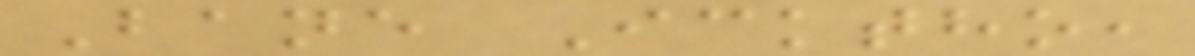Bane Icktho,
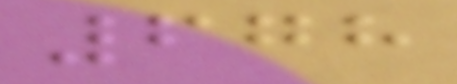678
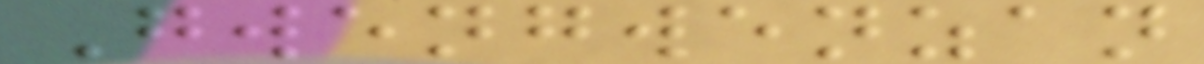Gwengwenzan
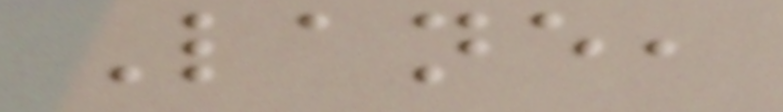Lane,
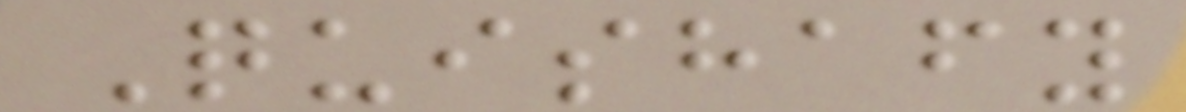Quishafy
